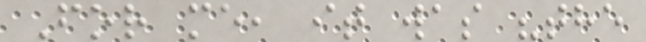For me, it was "the
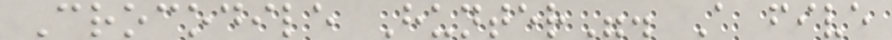Crocodile Hunter". A five
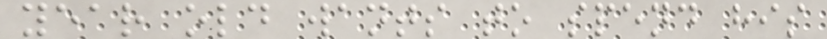year old wants to spend his
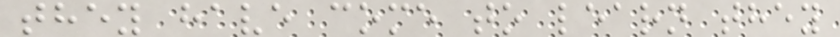they have come to learn they
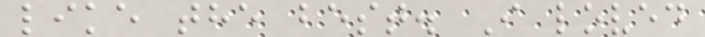like the best. I loved
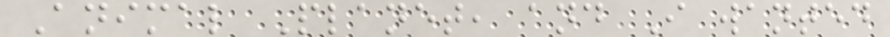Animal Planet, and I wanted
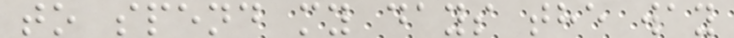to spend my days the way
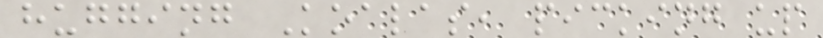hugging Koalas, picking up
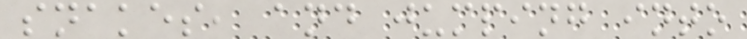snakes, and jumping into
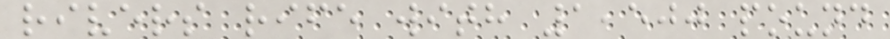rivers rife with 1,500 pound
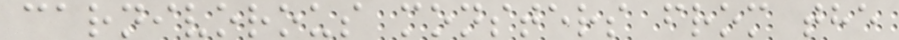carnivorous monsters from the
